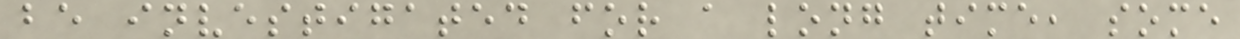be investigated for a long time, some
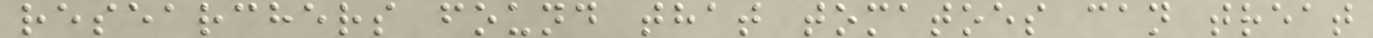researchers found that tomatoes can treat
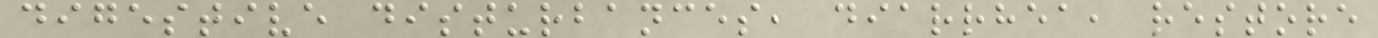digestive disturbances, diarrhea, restore
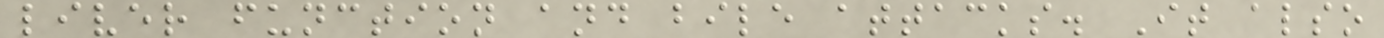liver function and bile attacks. It also
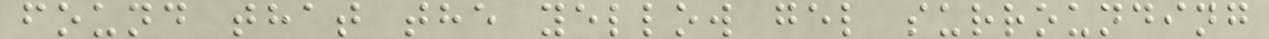found that the yellow gel surrounding
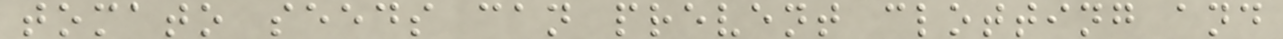tomato seeds can prevent clotting and
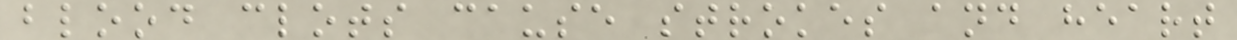blood clots cause strokes and heart
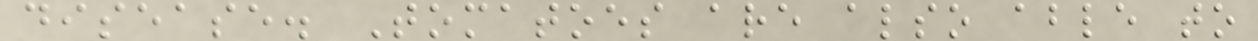disease. Tomatoes are also able to
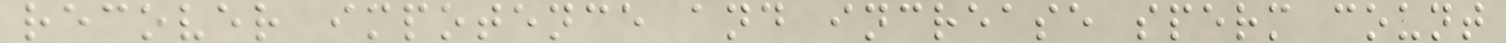recover impotence and increase sperm count
